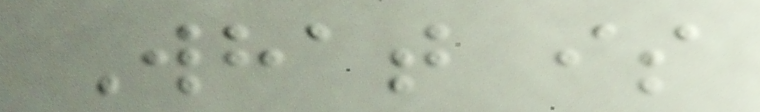What is
